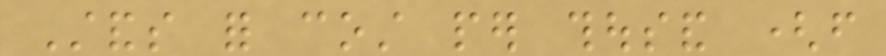Stands for cost per thousand (from
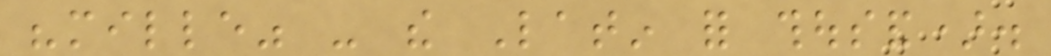"mille" - the Latin for thousand).
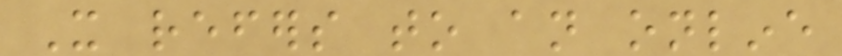It refers to an online
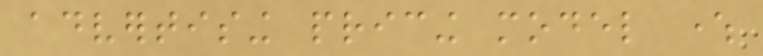advertising pricing model where
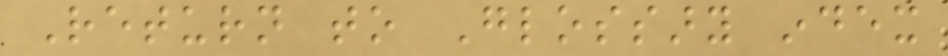Return to Glossary index
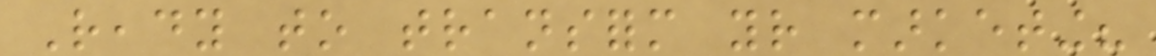Ready to transform your marketing?
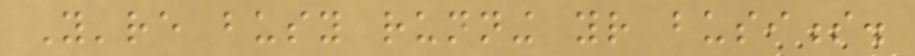You're busy running your business.
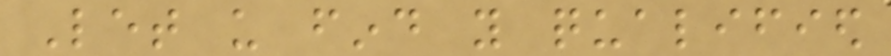Let us find you qualified
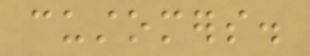customers.
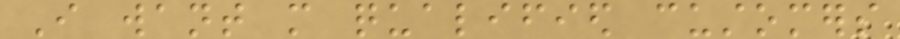I want more qualified customers
